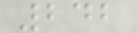242
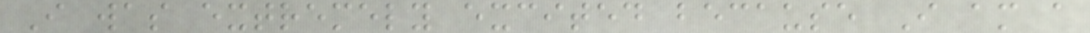I was extremely excited because I am a
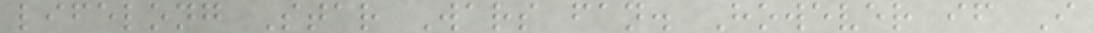lifelong Star Wars fan. However if I
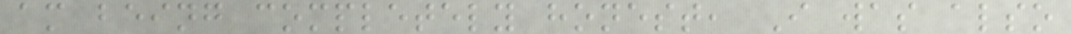am being completely honest, I was also
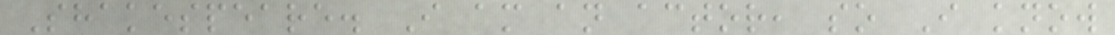Shakespeare. I am an actor, so I know
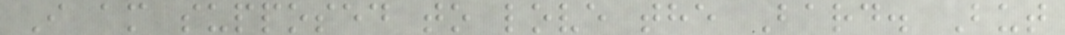I am supposed to love the Bard. But
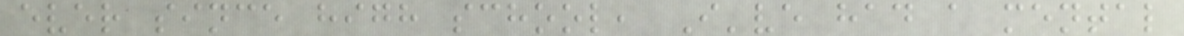ever since high school, I've had a mental
